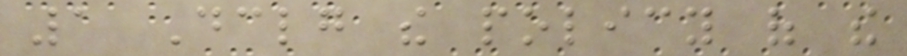1 Declaring the policy of the
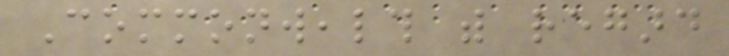Commonwealth with regard
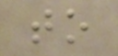to
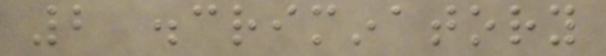2 discriminatory
